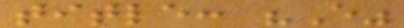title: "E"
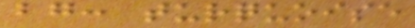bg: turquoise
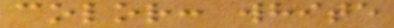color: white
